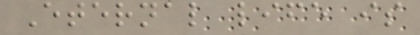Eternal life is
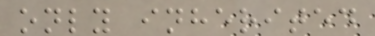only inherited
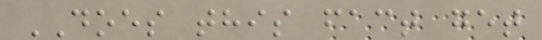DOES this fact get
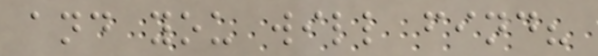and you will find?
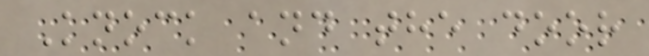Knock and the door
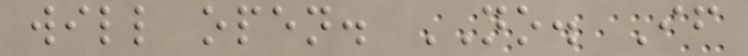will open. NO. If
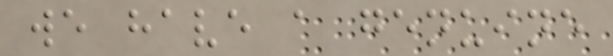we have a genuine
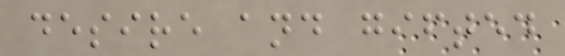desire and gifted
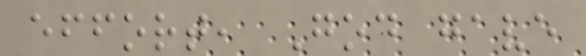effort, God gave
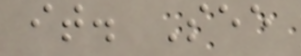it. See
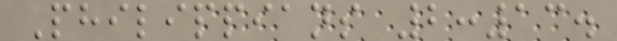Philippians 2:13.
